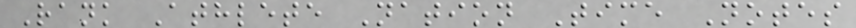Rank Athlete Nation Time Notes
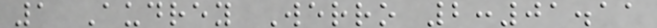1 Audrey Werro 2:01.11
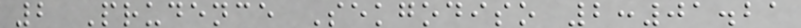2 Prudence Sekgodiso 2:01.21
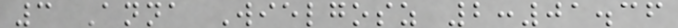3 Anna Wielgosz 2:01.36
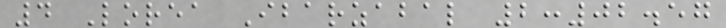4 Lorea Ibarzabal 2:02.57
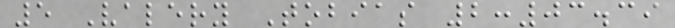5 Valery Tobias 2:03.39
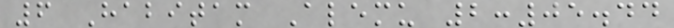6 Habitam Alemu 2:05.44
